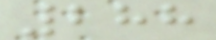288
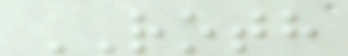ROTH
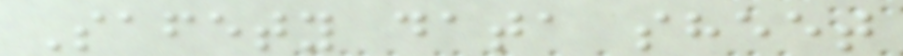Safety data sheet
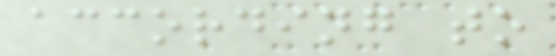according to
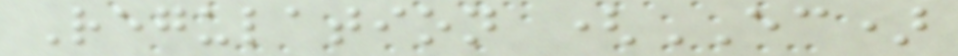Regulation (EC)
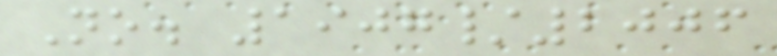No. 1907/2006
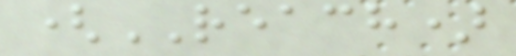(REACH)
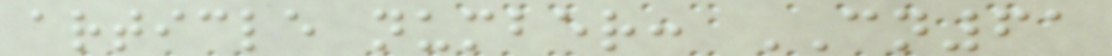article number: CN61
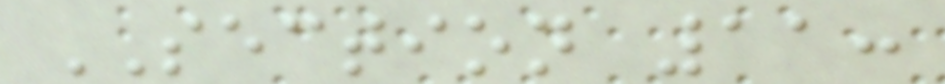SECTION 11:
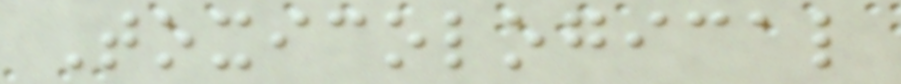Toxicological
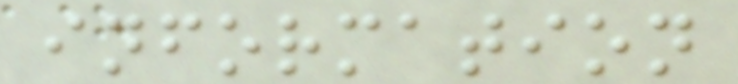information
